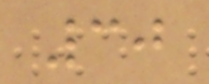30
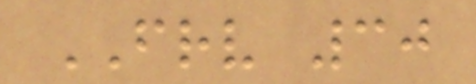FRV 30
